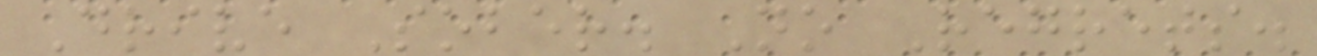Drive Sober. No Regrets.
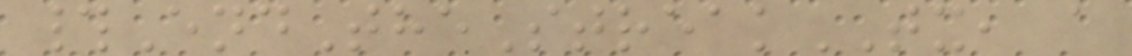#EndTheStreakTX, a
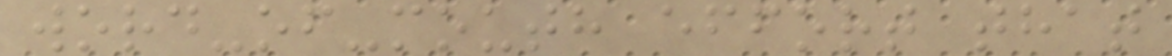word-of-mouth effort that
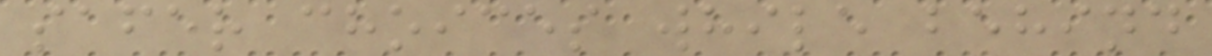safer choices while behind
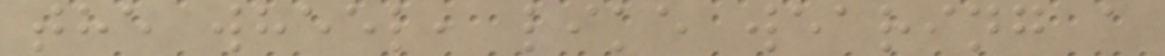the wheel, like wearing a
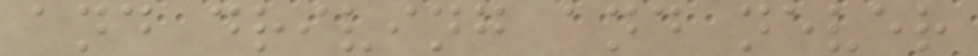and driving and never
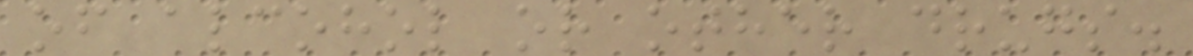of alcohol or other drugs.
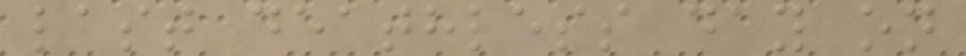last deathless day on
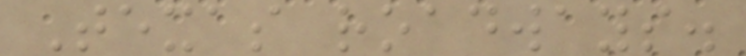Texas roadways.
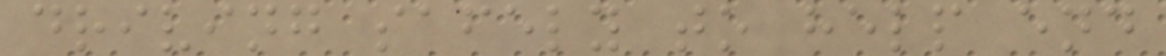driving safely to help end
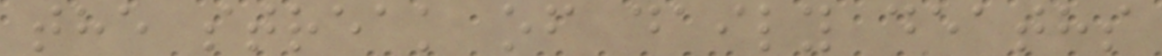the streak of daily deaths
